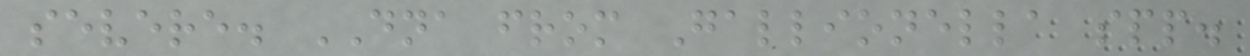severe. DNA from Gallionella spp.
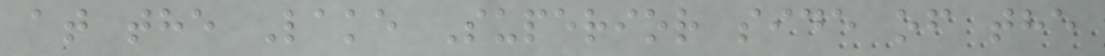at the Lake Superior side of the
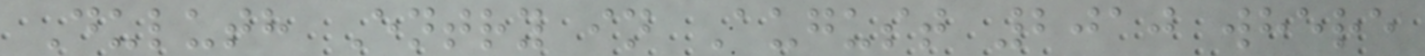Duluth Entry in August 2010 where
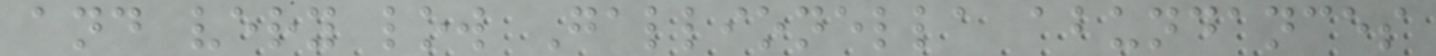and very low Gallionella abundances
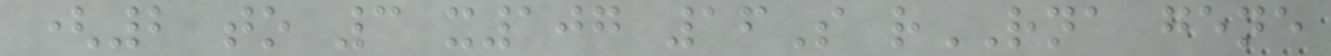(2 to 3 x107 16S rRNA gene
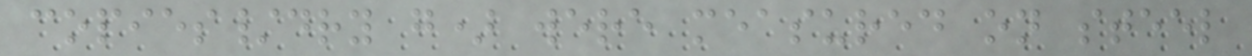copies/dry g) were measured on steel
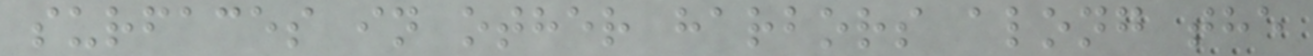surfaces in other harbors along the
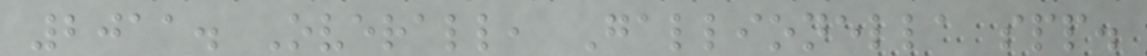2011. Overall, Gallionella spp.
